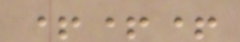+++
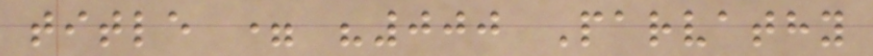title = "000 Parvathy
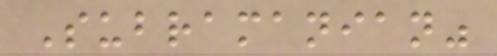Subramanian"
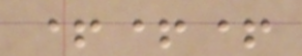+++
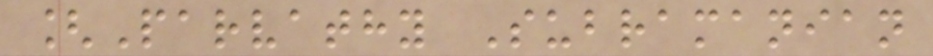[Parvathy Subramanian
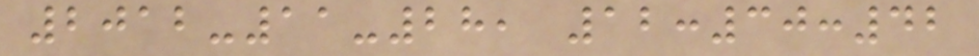2012-11-28, 12:30:42
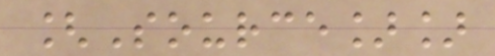[Source]]
